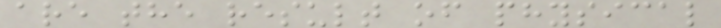are the result of physical
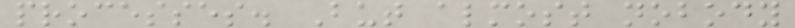processes. But almost nobody
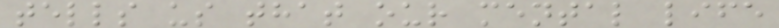tells us that our mental life
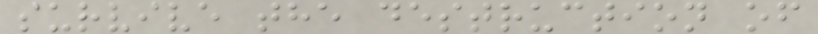survive the destruction of
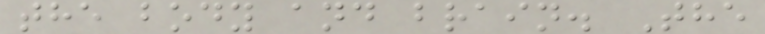the body and brain. The
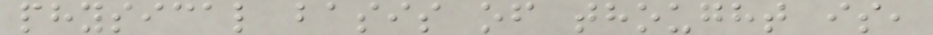physical basis of thought is,
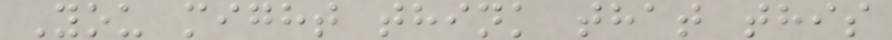You might think that this
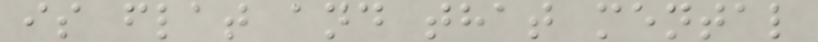is flat and that mental
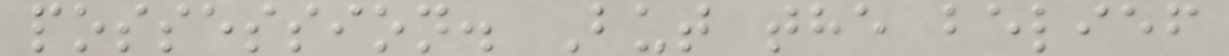possession. But the belief
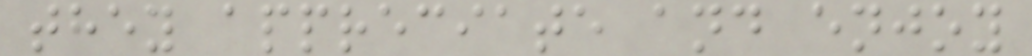they appreciate and enjoy
